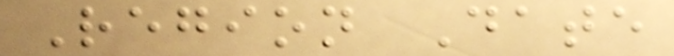Region Date
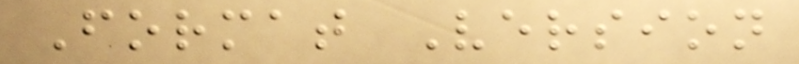Format Version
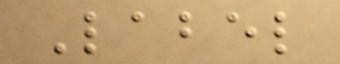Label
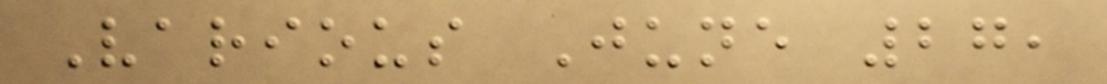Various June 27,
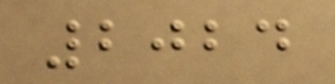2024
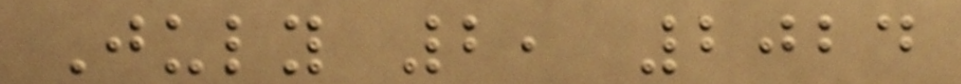July 2, 2024
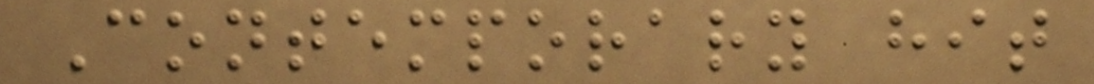Contemporary hit
